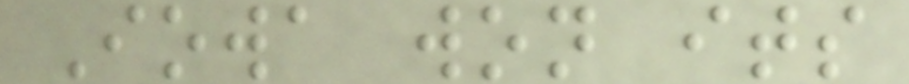Iowa won its
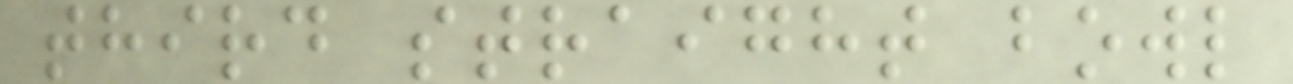third straight bowl
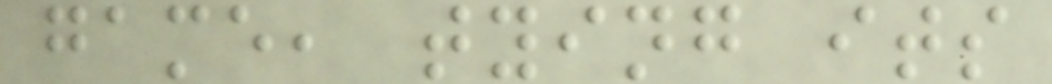game, tying its
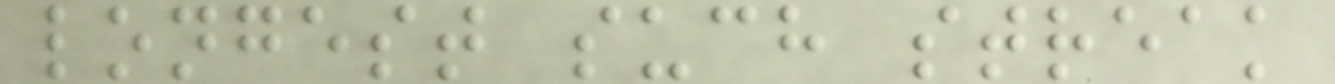longest such streak
